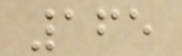165
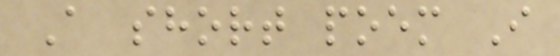A short poem I
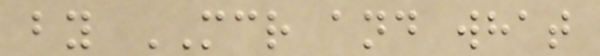by MCR and what
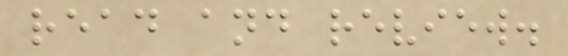read and review.
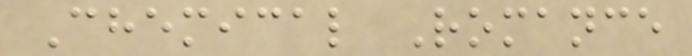Chemical Romance
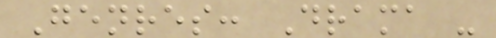Genres: Drama -
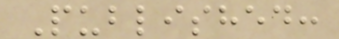Published:
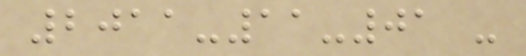2011-11-01 -
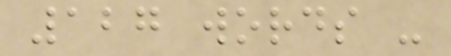127 words -
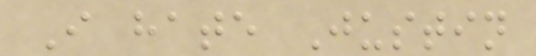I hate Justin
